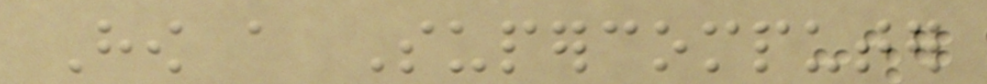How a Supercomputer
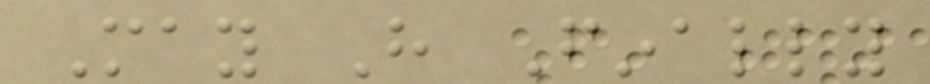May Have Finally
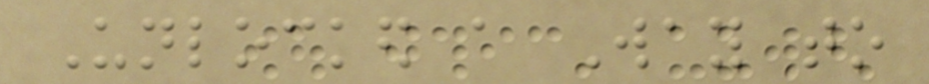Unlocked a Way to
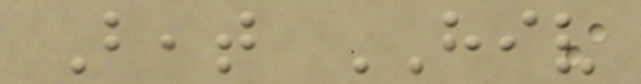Beat HIV
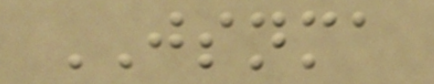JSNMA
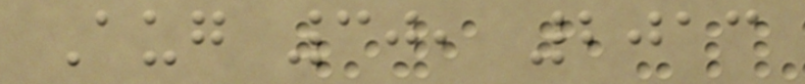Aug 30, 2013
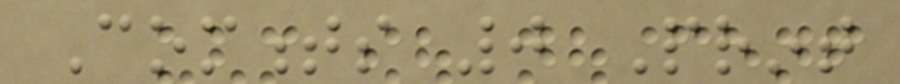Comments 0 Print
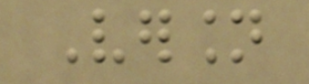Version
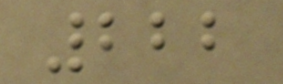222
